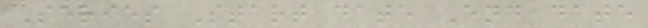Series Start date End date
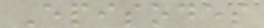Episodes
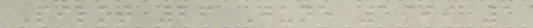Pilot 26 June 1999 1
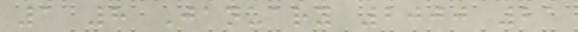1 8 January 2000 21
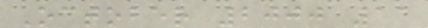October 2000 11
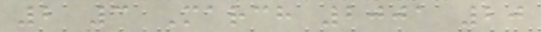2 3 March 2001 20
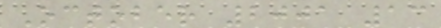October 2001 13
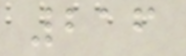216
